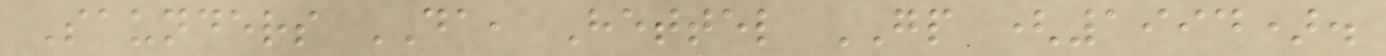Saunders DA, Hettel GP (1994).
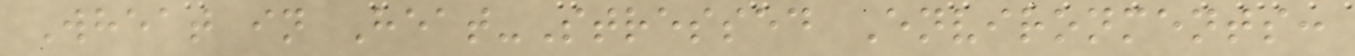Wheat in Heat-Stressed Environments:
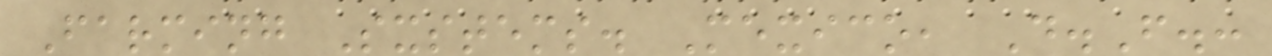Farming Sxstems. Mexico, D.F.:
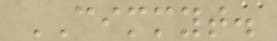CIMMYT.
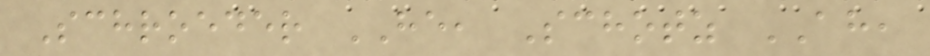Schroeder HE, Schotz AH,
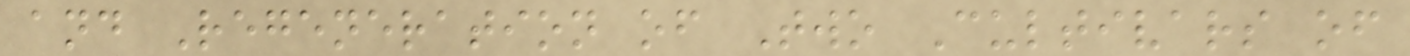and Regeneration of Two Cultivars of
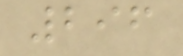296
